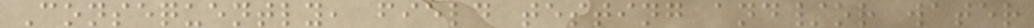Consequently, field testing and/or water
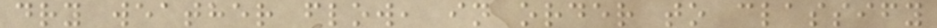dry weather flow, in order to classify
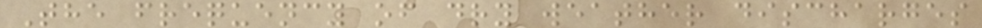The frequency of dry weather discharges
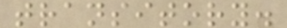transitory.
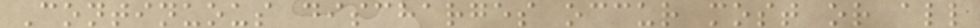Continuous discharges occur most or all
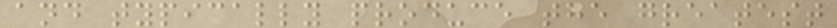and typically produce the greatest
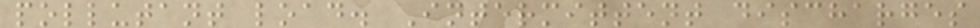pollutant load. Intermittent discharges
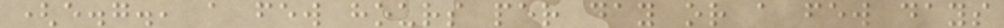(e.g., a few hours per day or a few days
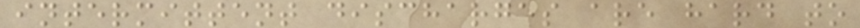intermittent discharges are hard to
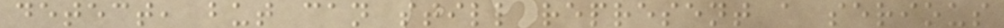detect, but can still represent a serious
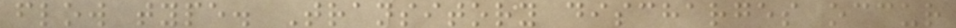flow type. Transitory discharges occur
